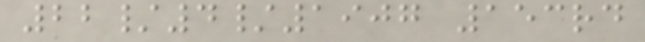22/4/1907 153rd
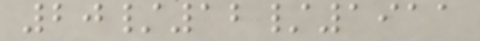20/12/1911
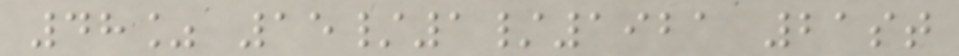48% 15/1/1921 21st
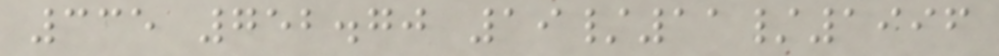335 752.70 19/11/1996
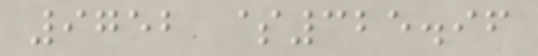9752 $325.96
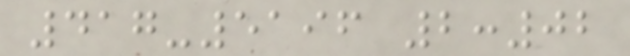417-5196 2:02
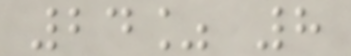24% 8
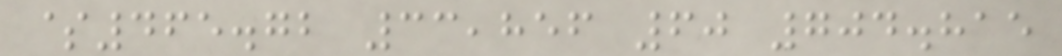$465.72 33,856 60 704.815
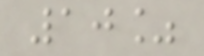10%
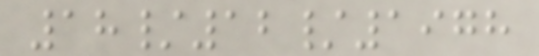18/12/1978
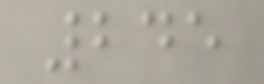245
